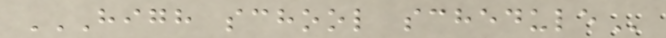HIGH SCHOOL SCHEDULE
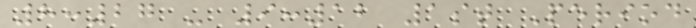8:27 - 9:12 1st Period
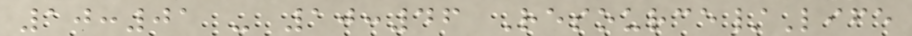10:01 - 10:46 Resource/Life
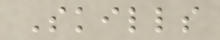Skills
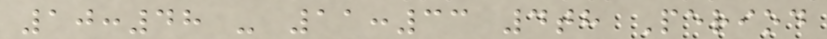10:48 - 11:33 4th Period
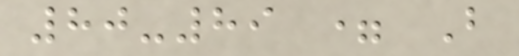80-89 = B
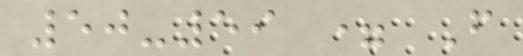50-59 = F
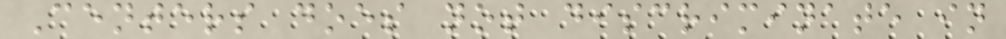Centers does not discriminate in
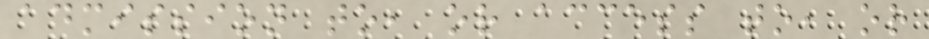admission to, or access to, or
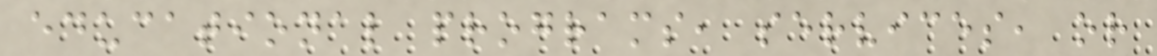educational programs, services, or
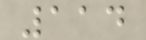114
